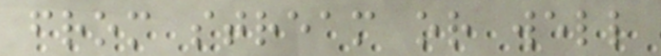from stream or well
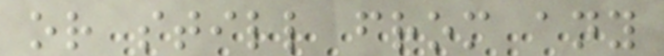or still from any
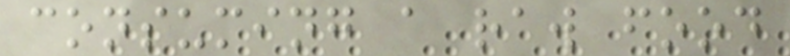consuming a raw food
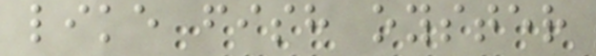like fish oyster
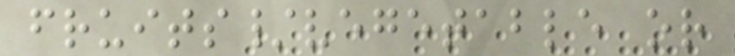fruits/vegetable or
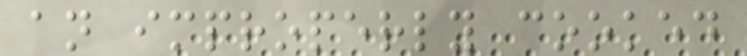an improperly cooked
